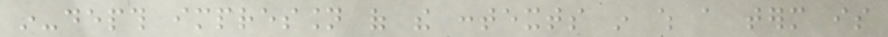in-depth impression of the contexts in which a term is
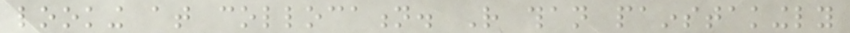looking at collocation. Rather than painstakingly
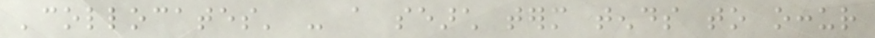'collocates' - a search term tends to occur
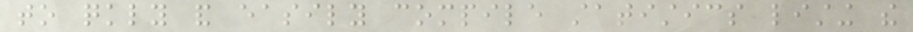to quickly and easily compile statistics listing the
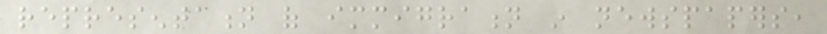representation of immigration in newspapers,
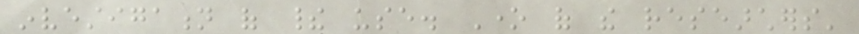investigation of their use. One of the researchers'
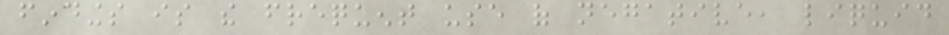findings is the frequent use of negative, liquid
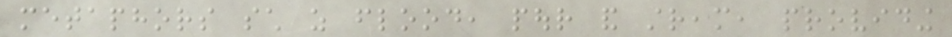metaphors such as flood, pour and stream, providing
